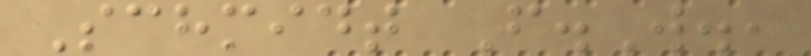Schmidt F.W.,
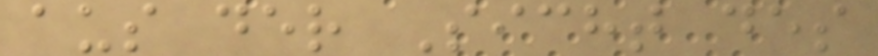aus der Sicht des
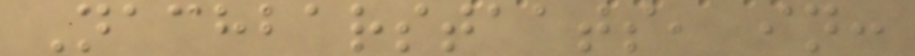Nachbarstaats, in:
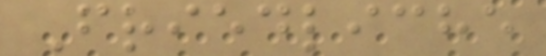Friedliche
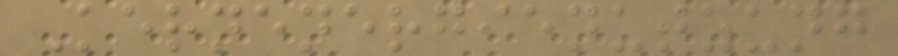Kernenergienutzung
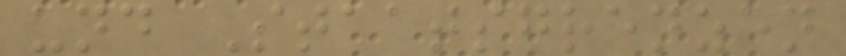und Staatsgrenzen
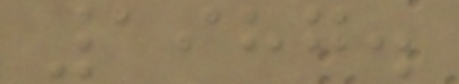1987.
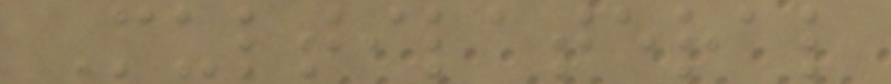Multilateral
